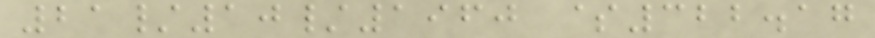21/10/1960 $322.17
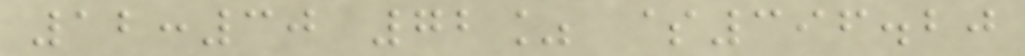12:30 72% $396.20
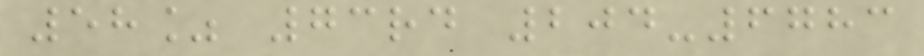58% 73rd 204-6783
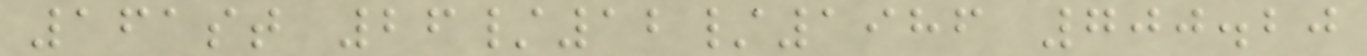161st 26/12/1986 700.20
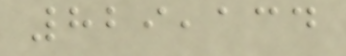829,134
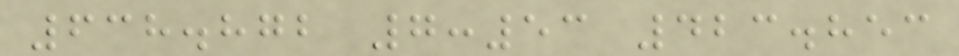638.872 7:53 423.853
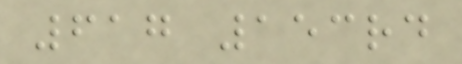617 153rd
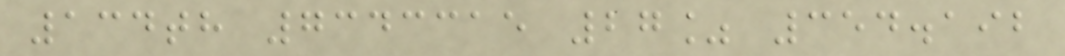134th 7343315 27% 354.192
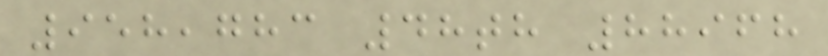958,783 48th 88968
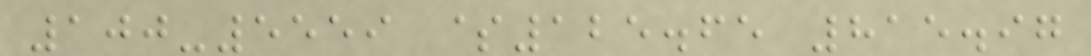100-5559 $125.65 815.97
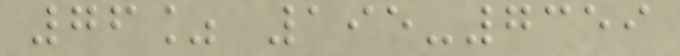76% 195-7359
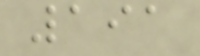191
